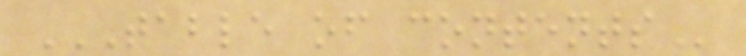TABLE OF CONTENTS
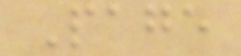Page
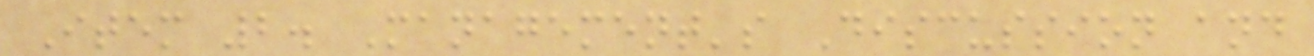Item 2. Management's Discussion and
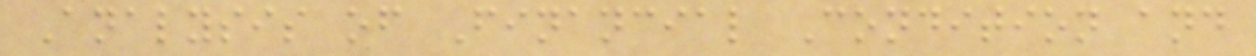Analysis of Financial Condition and
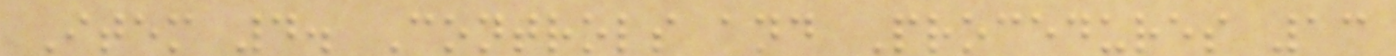Item 4. Controls and Procedures 13
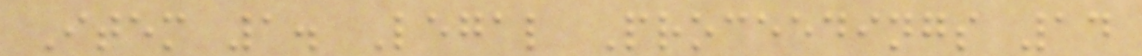Item 1. Legal Proceedings 14
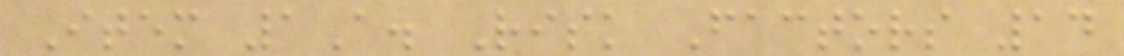Item 1A. Risk Factors 14
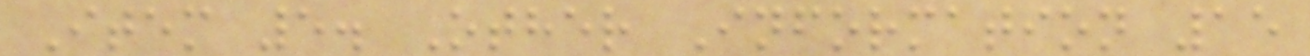Item 5. Other Information 15
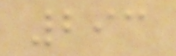293
